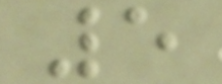5
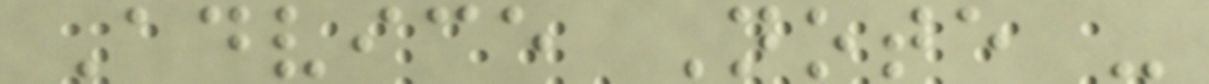Advice Note -
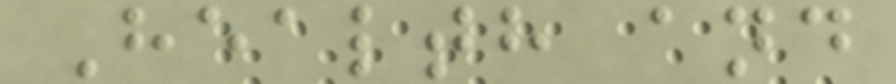Health and
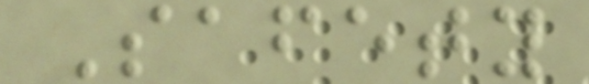Safety
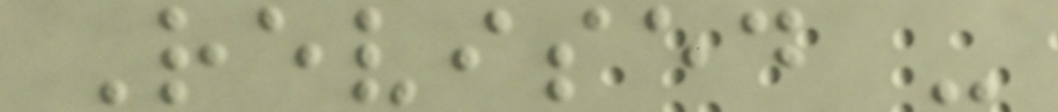Revised -
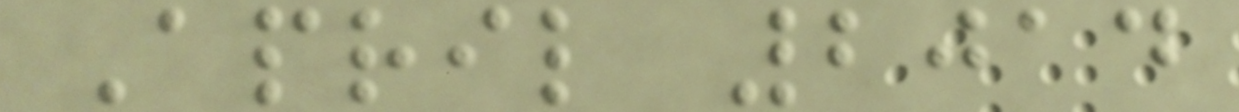April 2014
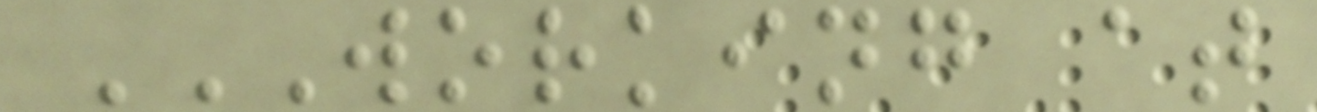WORKING AT
